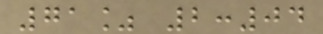71% 2:04
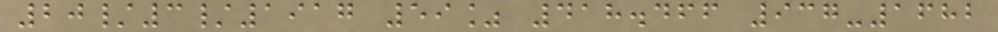20/3/1917 59% 418.466 937-1682
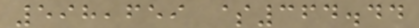598,659 $364.44
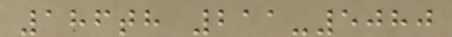186th 211-5080
